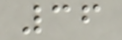36
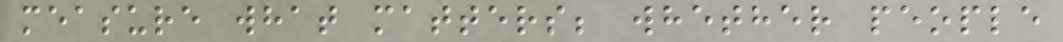measure what matters; whether people
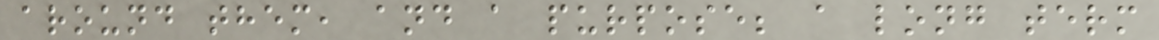around them, and a purpose; a long term
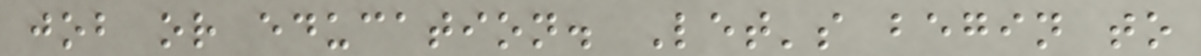job or education. Let's begin to
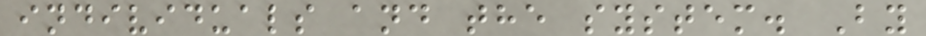individuals and the system. By
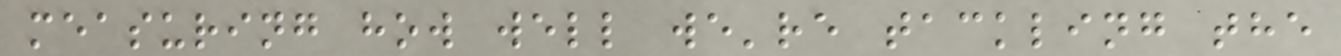measuring how well we're tackling the
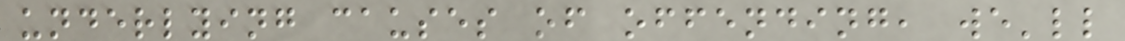underlying causes of offending, we'll
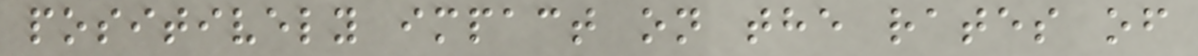positively impact on the rates of
